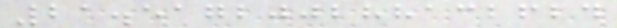21.517200288132624
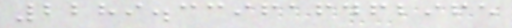2289.339616462965
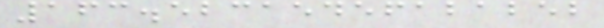163.52315456121252
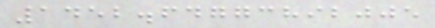1452.64773892005
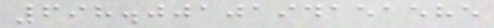698.0010194151585
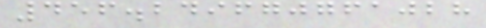456.249670761028
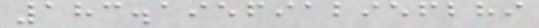183.1956912956289
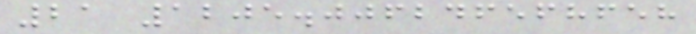21 1205.006246568658
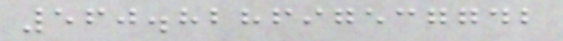560.828697537742
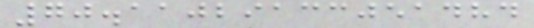70.11029133051484
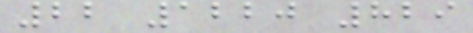22 1220 829
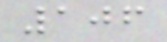106
